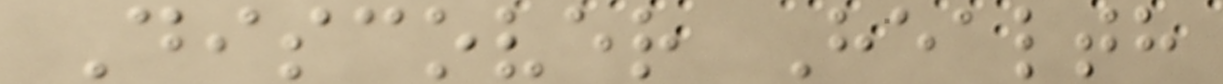Discover Health
